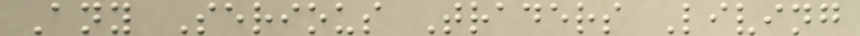Any Serious Traders Living
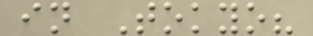in Tokyo?
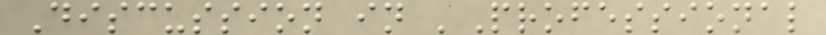Discussion in 'Professional
